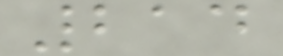214
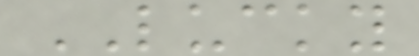LUCKY
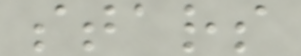stars
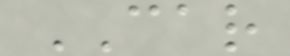CAR
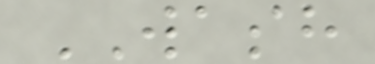WASH
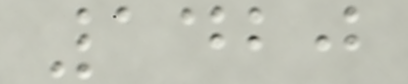1420
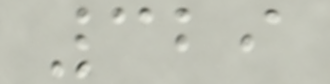329
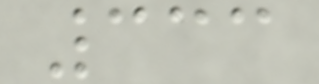333
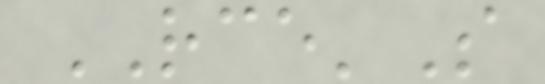RCE'S
